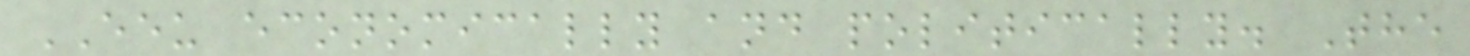EEU economically and politically. The
